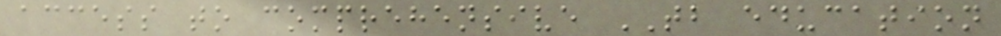access to comprehensive TB education
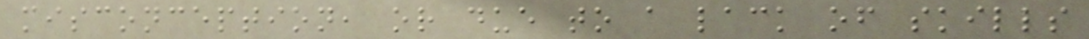misconception, or due to a lack of skills
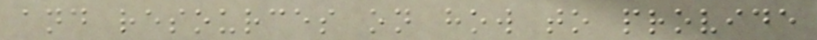and resources on how to provide
